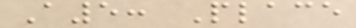A5: Place
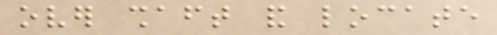over shaft and locate
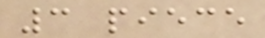3 piece
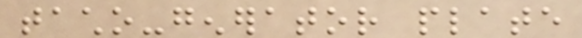tacho-generator plate
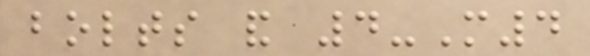bolts and 4-M4
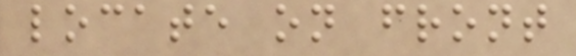locate on front
